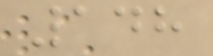148
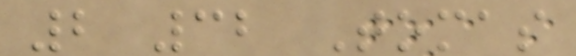2 32 Tomas
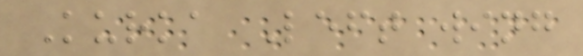Kurka Left wing
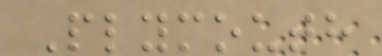Plymouth
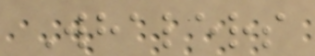Whalers
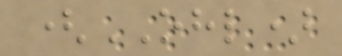(OHL)
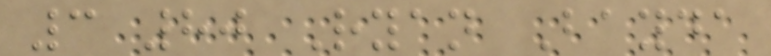3 80 Ryan Bayda
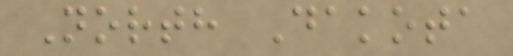North Dakota
